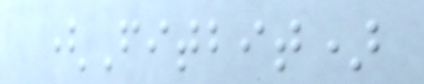(Fitbit)
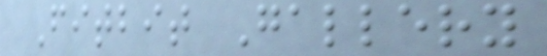Fitbit Gallery
